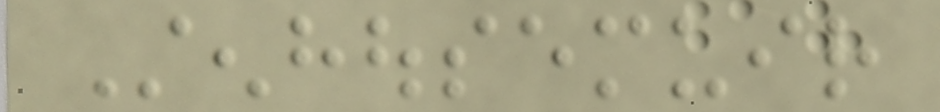Stenhousemuir
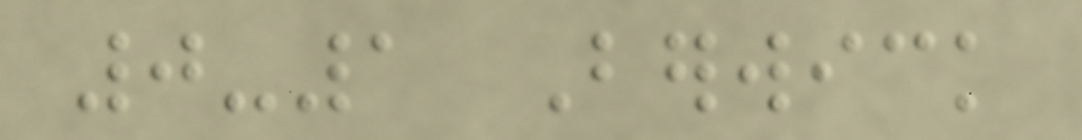0-1 Berwick
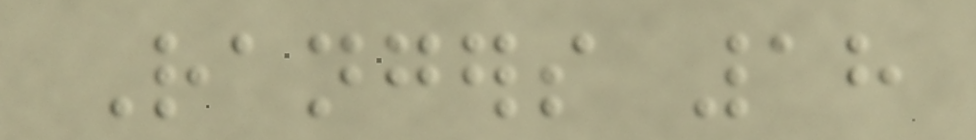Rangers 18
